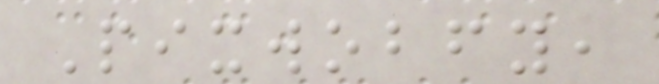Pixwobfy,
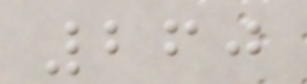260
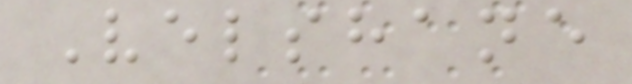Velshane
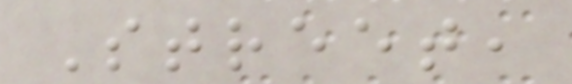Street,
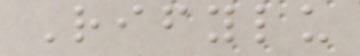Rifylu
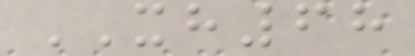XH68
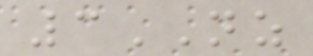3NZ
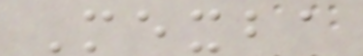Mexba
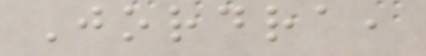Jordra,
